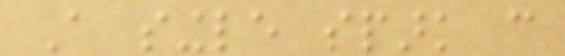A single spark can
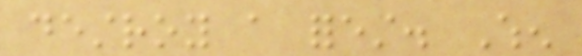destroy a forest. When
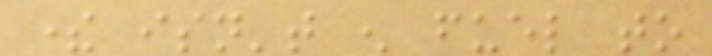there isn't enough fuel to
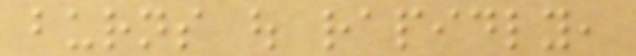burns out rapidly,
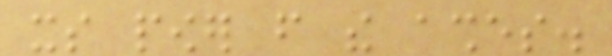its power from the ashes.
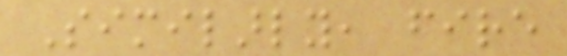Similarly, fire
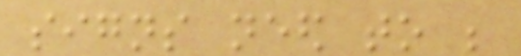signs need to be
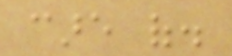care of.
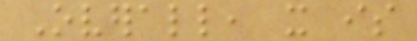Overall, it is
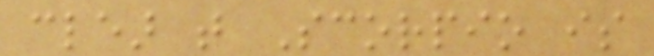clear that Scorpio is
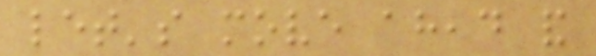let's move ahead and
